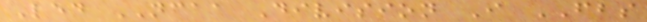Led NCAA Division I FBS
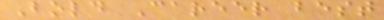Bold Career best
